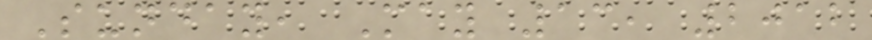Sunday, May 13, 2012
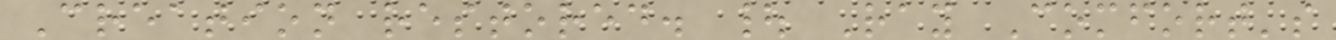Creation restored. | Ray Comfort's
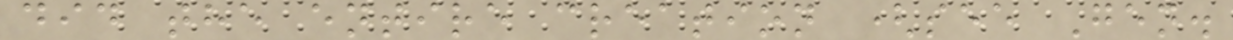did the entire creation (see Gen.
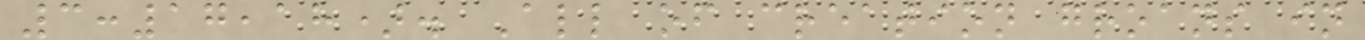3:17,18). All of creation groans in
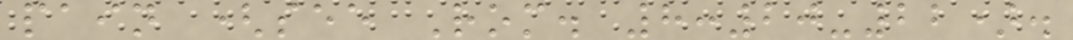pain (see Rom. 8:20-22).
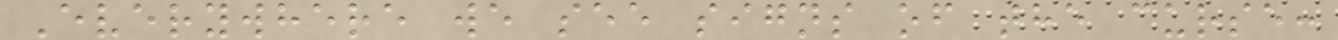Everywhere we see signs of the curse:
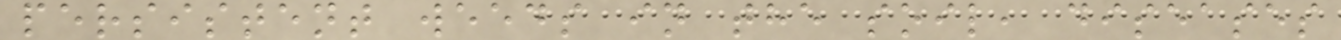persistent weeds in the soil, diseases
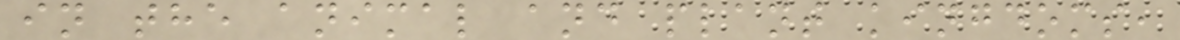in the animal and plant kingdoms,
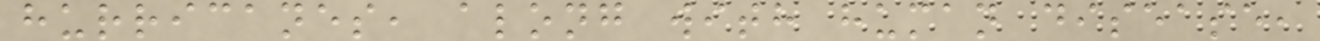hurricanes, along with human disease,
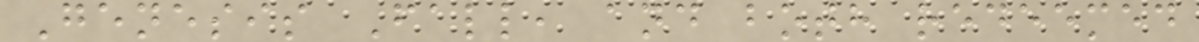Genesis Fall, and both redeemed
